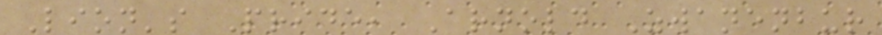Lion's Pride, Arnold Zwanenbur
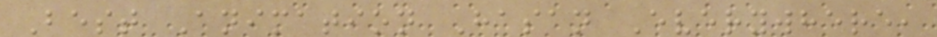Best Animation Hasan Everywhere,
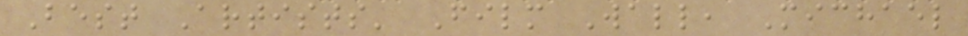Best Artists' Film Wall, Michael
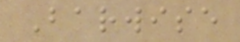Barwise
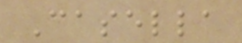Casella
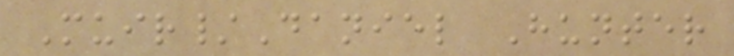Muir/Daniel Hunter
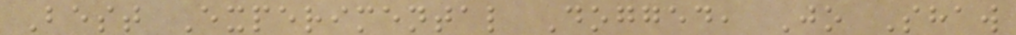Best Experimental Dogged, Jo Shaw
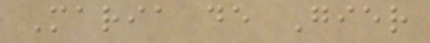Maria de Gier
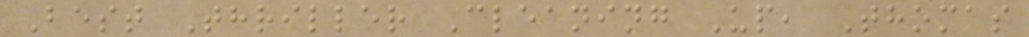Best Thriller Cleaning Up, Thomas
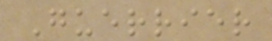Guerrier
